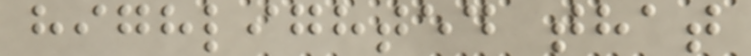highlighted that
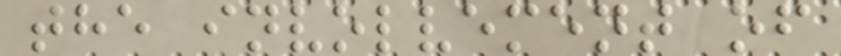the involvement of
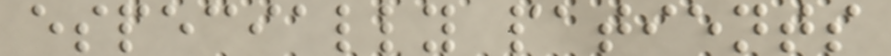especially patients
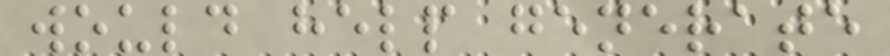would help generate
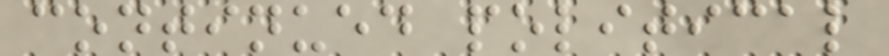continued political
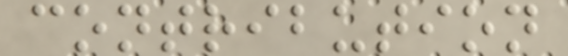contribution
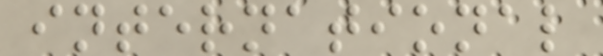international
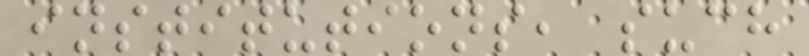institutions, such
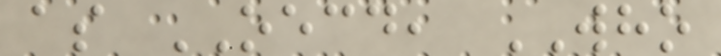as OECD, WHO
